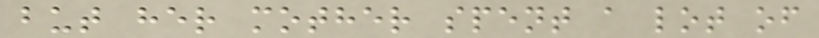but her mother spent a lot of
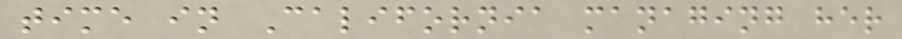time in California managing her
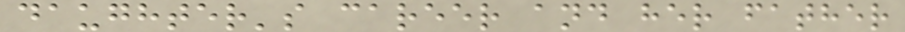daughter's career and her father
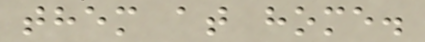them at home.
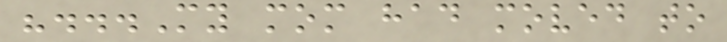"...My mom had moved to
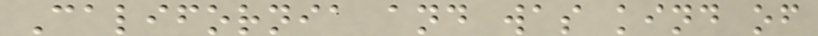California and was kind of
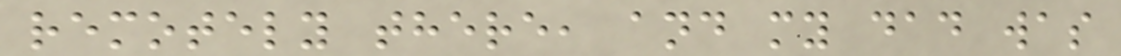remotely there, and my dad was
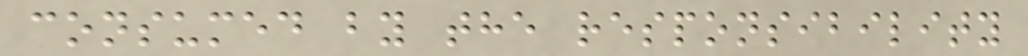consumed by the responsibility
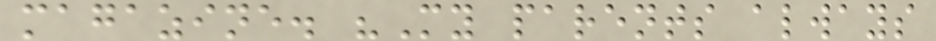magazine. "My parents always
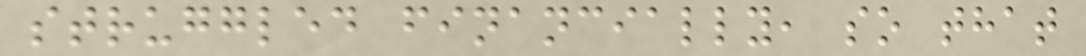struggled financially, so that
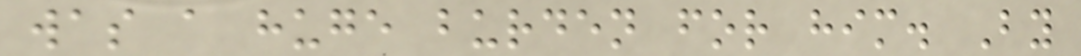was a huge burden for him. By
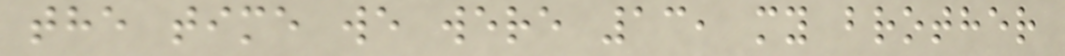the time we were 13, my brother
